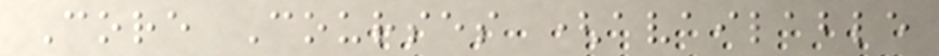Core Courses (available
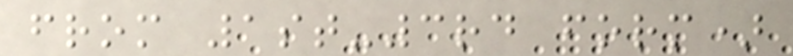from 1st-3rd form)
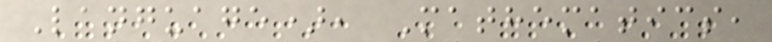Language), Mathematics,
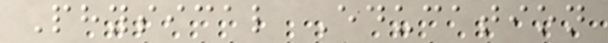Physical Education
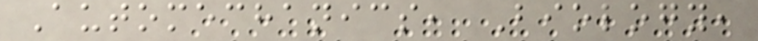Automechanics, Biology,
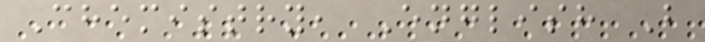Chemistry, English B
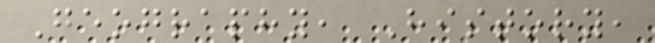Geography, History,
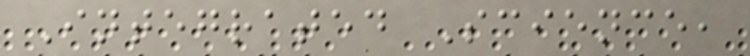Integrated Science,
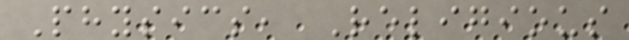Physics, Religious
